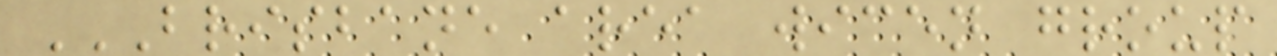BRISBANE AREA WICEN GROUP
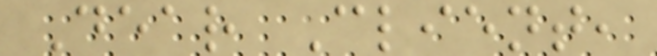Dear Client,
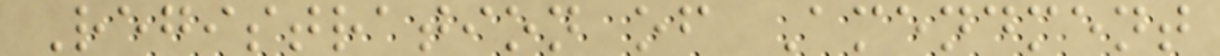Registration of Amendment
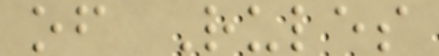of Rules
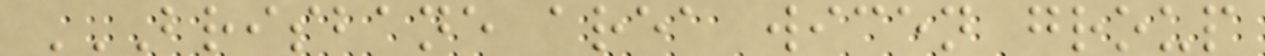BRISBANE AREA WICEN GROUP
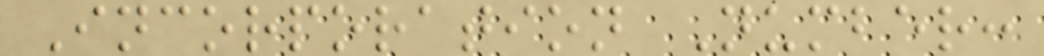Incorporation Number:
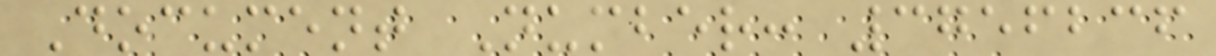Document Number: 3756236
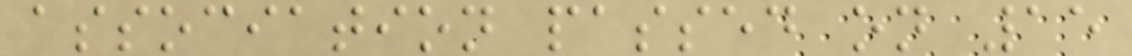association passed on 15
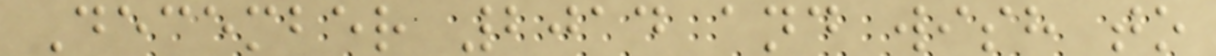December 2014 and wish to
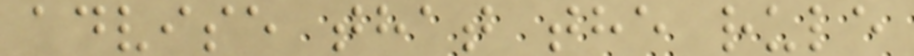advise that the rule
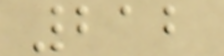212
